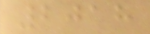2018
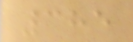385
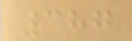387
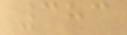383
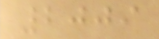2009
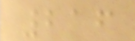216
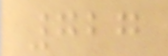727
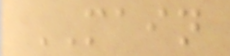MAIN
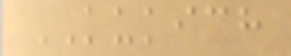KUKICH
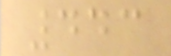443
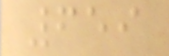659
